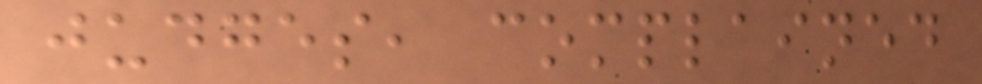judges, complained
